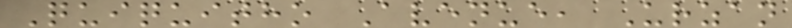Quiquitho Avenue, Urzan
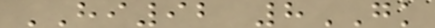HI92 8GK
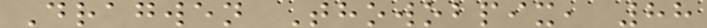Dragwen Thowobpix, 88
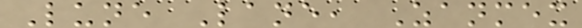Lune Lane, Zanmex
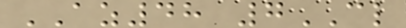AZ48 7CL
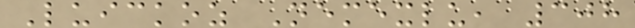Luickoz Nemexlu, 308
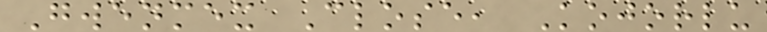Gwenmex Close, Kojorlu
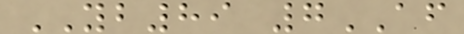YB89 7AF
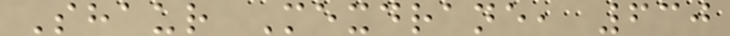Shaur Mexdrane, 630
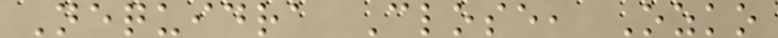Nequidra Close, Ozko
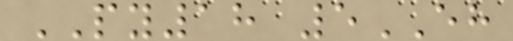PY18 5EH
